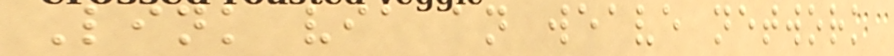Link via an weave network
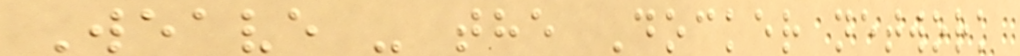Weave - the Docker network
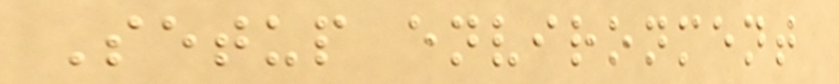Setup environment
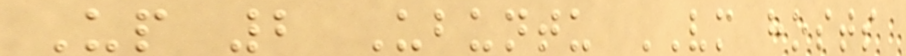Up 2 Ubuntu VM hosts
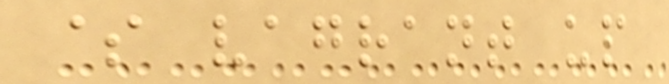$ vagrant up
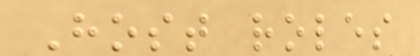Host roles
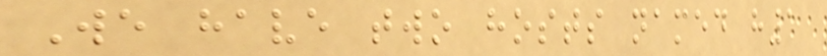We have two hosts named h1
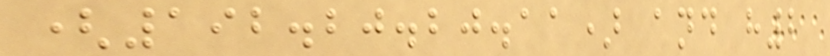(192.20.20.11) and h2
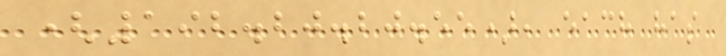(192.20.20.55), each has
